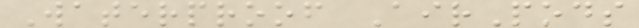Waterproof AirPods
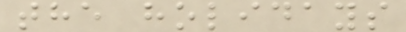the holidays
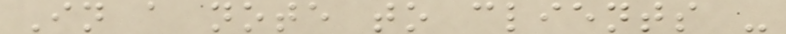In a note to clients -
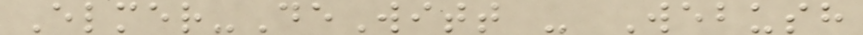Elmer-DeWitt - Webush
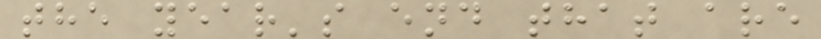the year's end that are
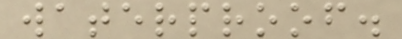waterproof.
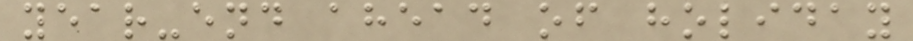year-end ahead of holiday
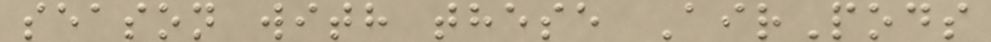season with these AirPods
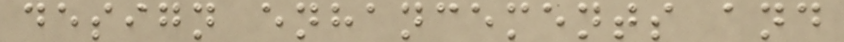design enhancements and
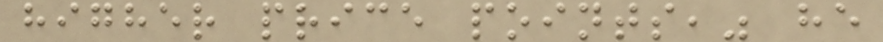higher price points," he
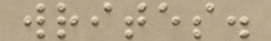writes.
